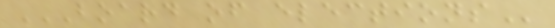BOARD OF ELECTIONS
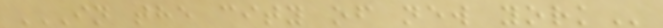IN THE CITY OF NEW YORK
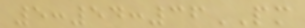5:54:36PM
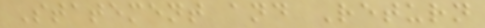Statement and Return
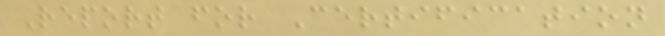Report for Certification
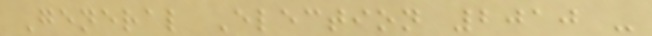General Election 2010 -
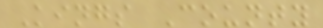Kings County
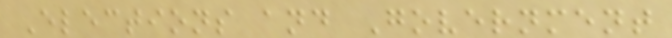Elections and Government
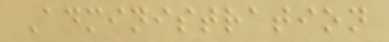Administration
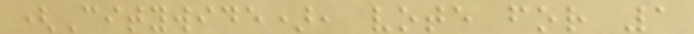(Citywide), vote for 1
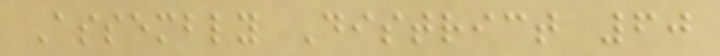Assembly District 60
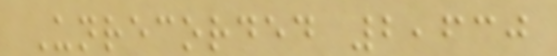Unrecorded 2,630
